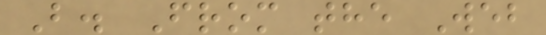B. From the Web
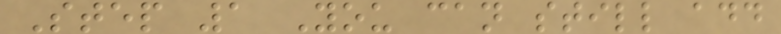Step 1 You can still add
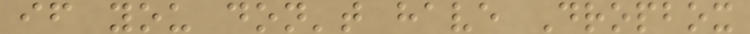if you don't have Dropbox
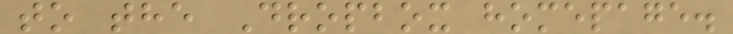to the Dropbox homepage.
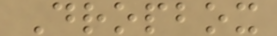Dropbox
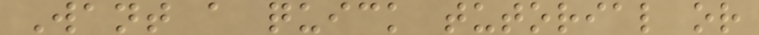Want a quick tutorial or
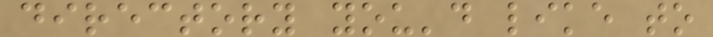directory you'd like to
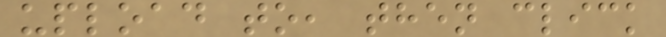upload to, then click
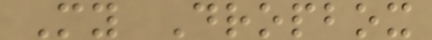My Dropbox
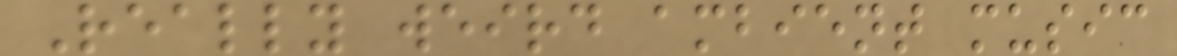Really weird ambient music
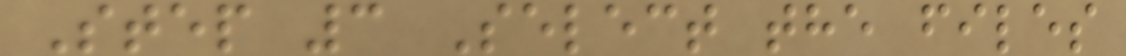Step 3 Select the files
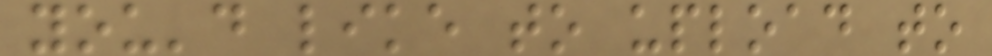you'd like to upload to
